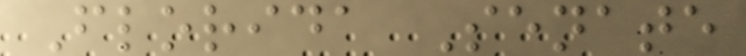Florida Senate
